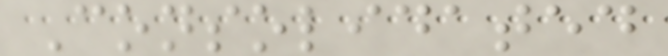Consolidated
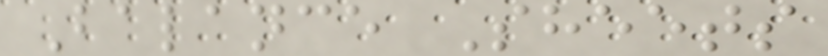Balance Sheets
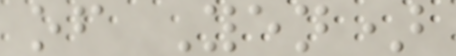of Yen)
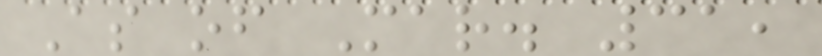As of Mar. 31,
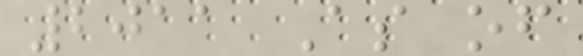2011 As of
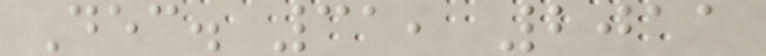Dec. 31, 2011
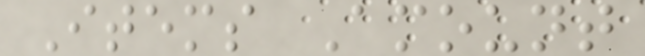Items Amount
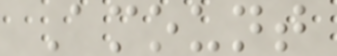Amount
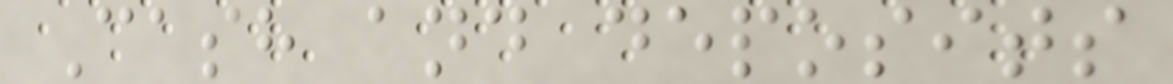Cash and deposits
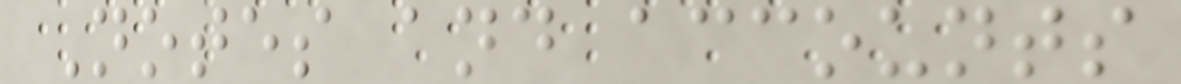Notes and accounts
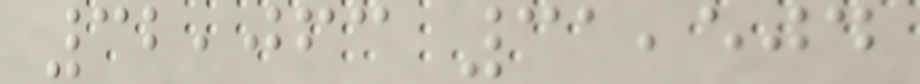32,063 31,504
